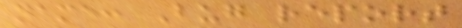name: Bug report
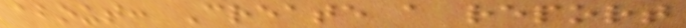about: Create a report
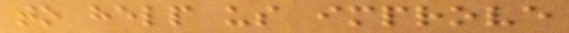to help us improve
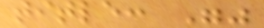title: ""
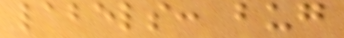labels: bug
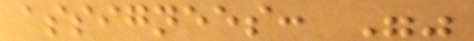assignees: ""
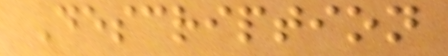Description
